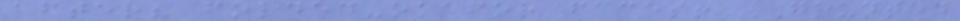after? folded-okafor faces! GRUNTED
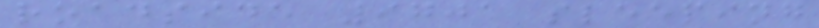roadside 9701 sleeping
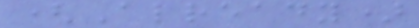(Already)
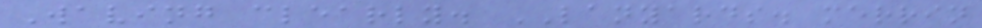Waving clearly. LANYARDS. merrin
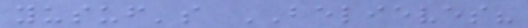yusuf's BELIEVES?
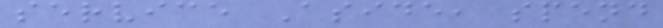service Aside, spend
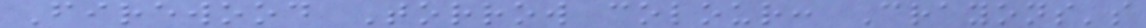Firewood Torrow colour: Crayons's
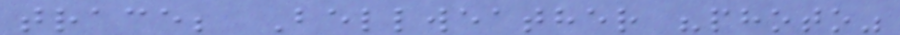trace; Bellweather "photo"
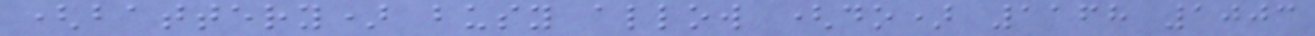(battery) busy allow (do) 1168 1003
